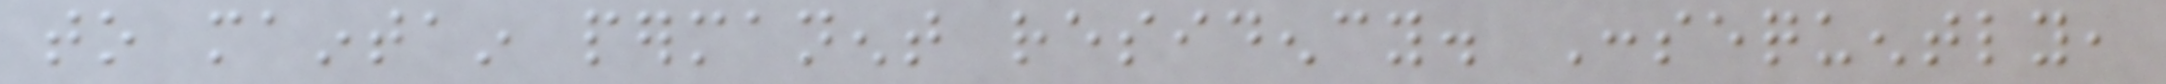to maintain permanent residency. Consequently,
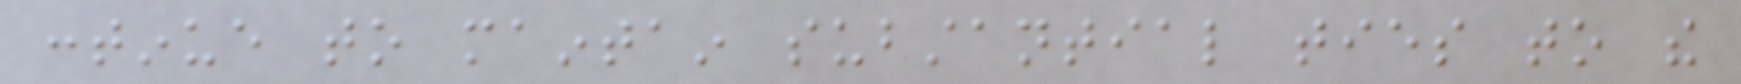continue to maintain substantial ties to the
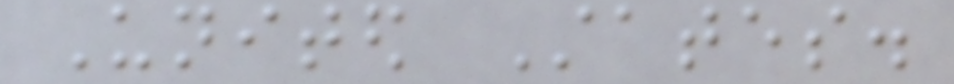United States.
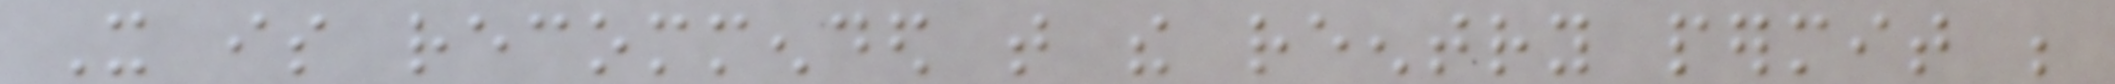It is recommended that the reentry permit be
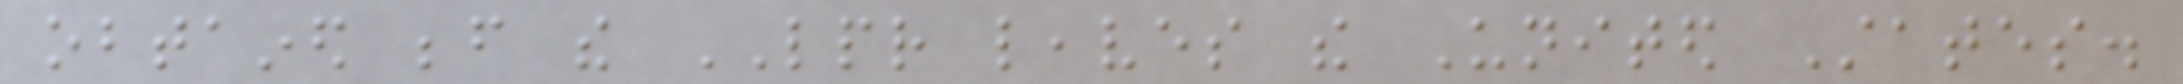obtained before the LPR leaves the United States.
